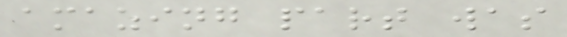amazing part was
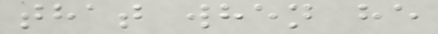that when he
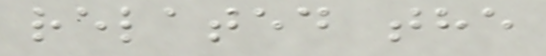related the
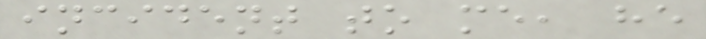incident to me, he
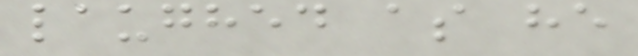laughed as he
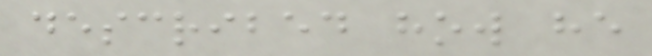described how he
